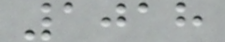1018
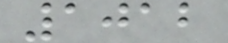1012
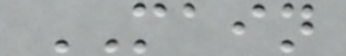MAIN
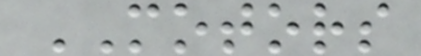MOTORS
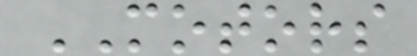MOTORS
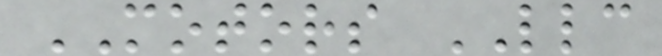MOTORS LLC
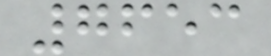7653
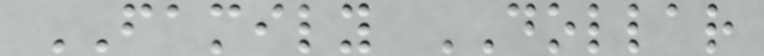FAMILY DOLLAR
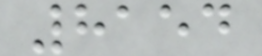8154
